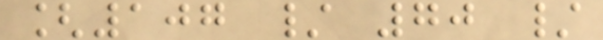[107 / 70 /
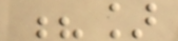?]
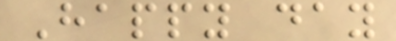Happy day
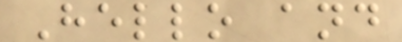Hello and
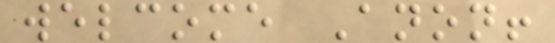welcome Anon!
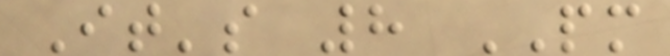It's 8 PM
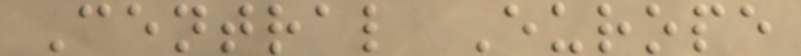Central Europe
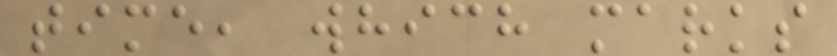time, which marks
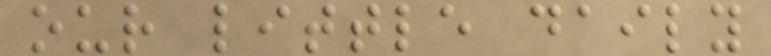our little daily
